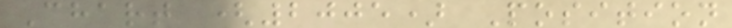Chart (2005) Position
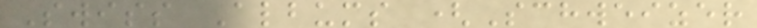Swiss Albums (Schweizer
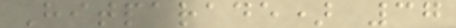Hitparade) 37
